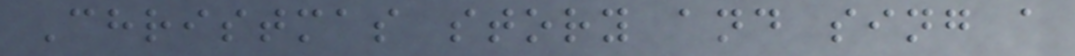Christmas story and sing a
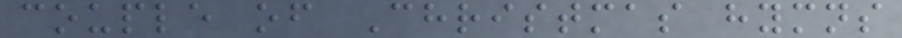couple of Christmas hymns
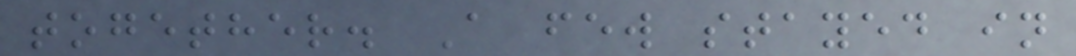together. A few stayed in
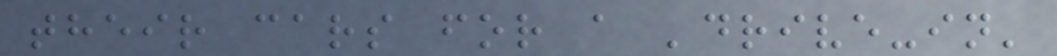their cars for a 'drive-in'
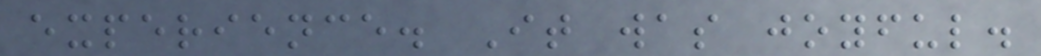experience. It was joyful.
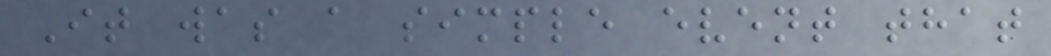It was a simple event that
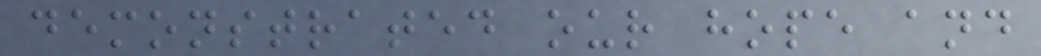demonstrated our hope and
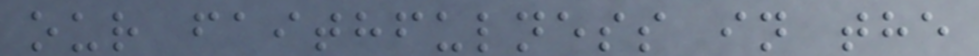our faithfulness in the
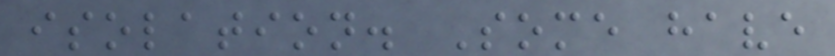isolation. Some have
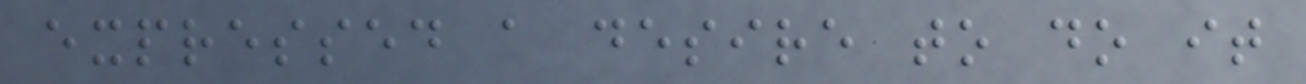expressed a desire to do it
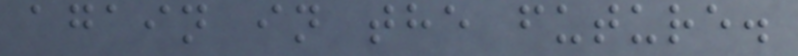again in the future.
